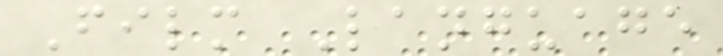Film Language
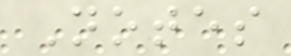Notes
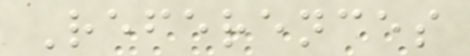References
